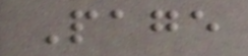Page
